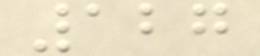127
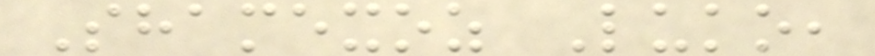Shamexoz Luko,
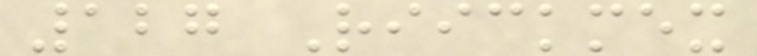127 Riickmex
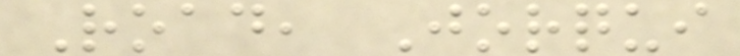Road, Jorqui
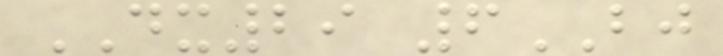DX29 6BJ
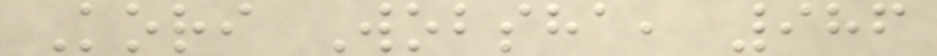Kori Wobsha, 986
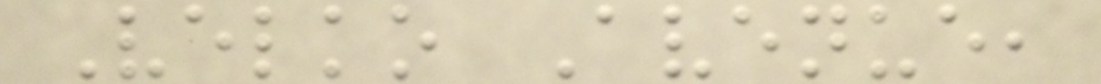Velko Avenue,
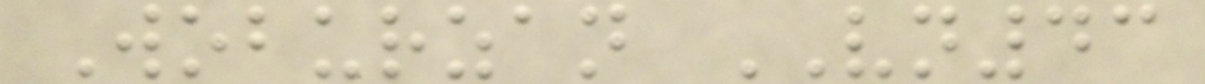Woburzan VN43
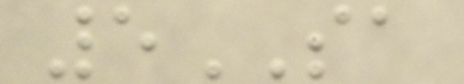5SA
